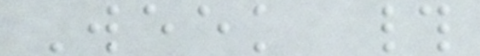Week #
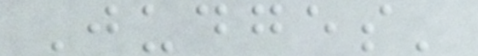Judges'
